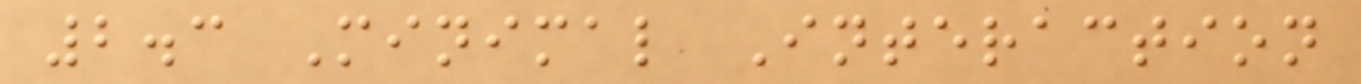2.3 Minimal Interaction
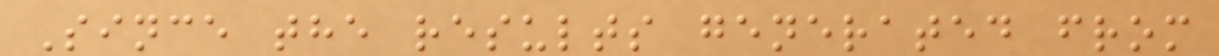Since the results generated from
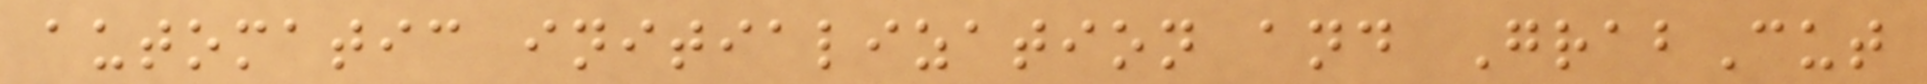automatic initialization and GrabCut
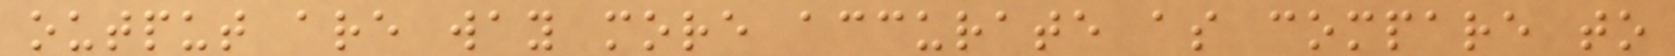output are way more accurate as compare to
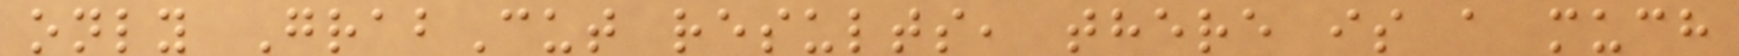only GrabCut results, there is a much
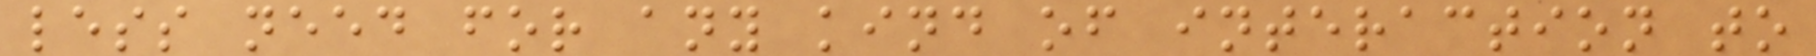less need for any kind of interaction to
